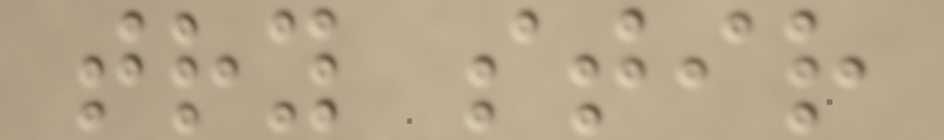try stir
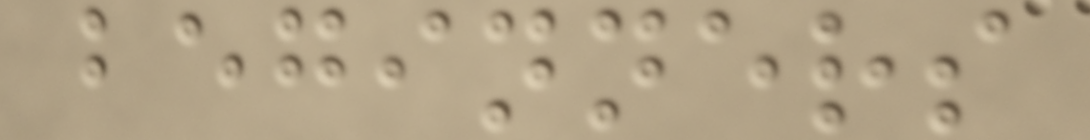beginners
